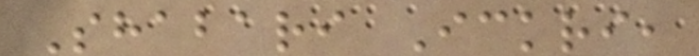Shabari Ickri,
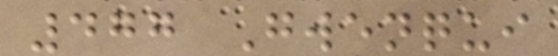477 Gwenqui
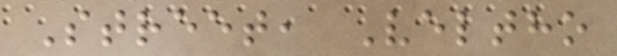Street, Veltho
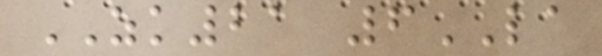ZK21 6LA
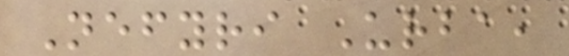Nefyri Urba,
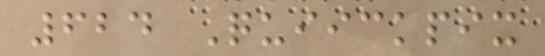624 Quiickpix
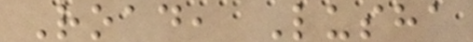Road, Lusha
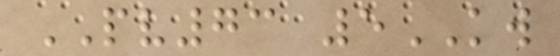PV73 5KW
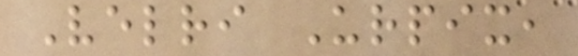Velri Urpix,
